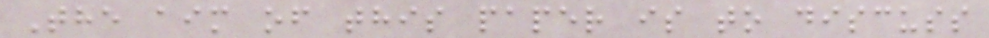The aim of this paper is to discuss
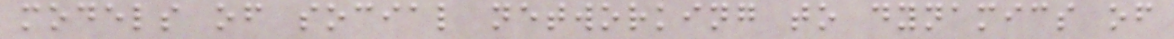models of social networking to dynamics of
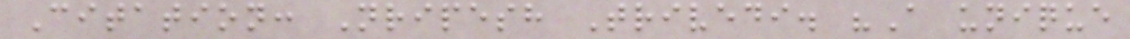Citation: Nripesh Trivedi. "A unique
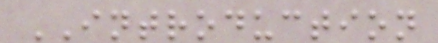INTRODUCTION
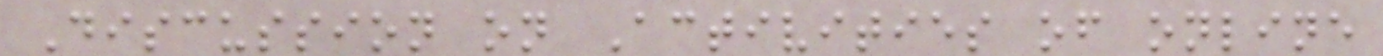Discussion on Activities of online
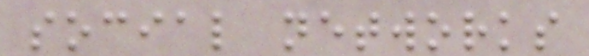social networks
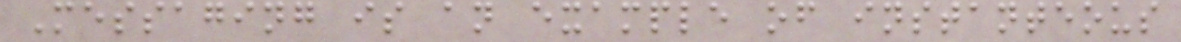Messaging is an example of instanteous
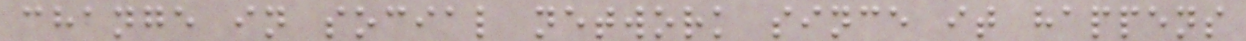change in social network since it happens
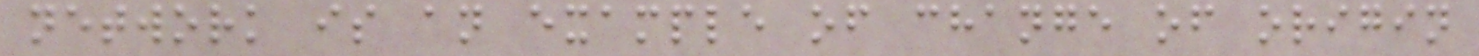network is an example of change of origin
